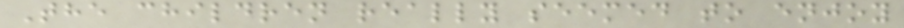The children really seemed to enjoy
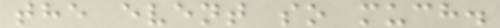the event so much.
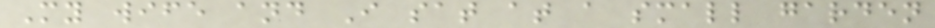My wife and I sat at a small garden
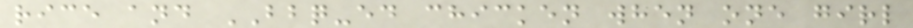rice and BBQ-ed chicken when one girl
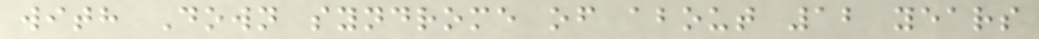with Down syndrome of about 12 years
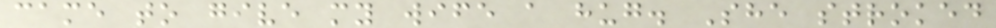came to give my wife a hug. She stroked
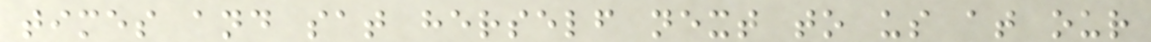times and sat herself next to us at our
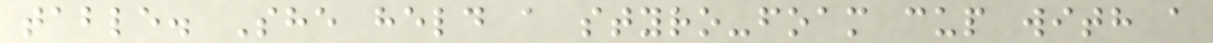table. She held a styro-foam cup with a
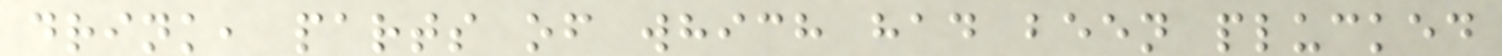drink, parts of which had been plucked
